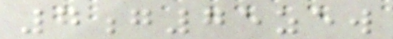7g75zew
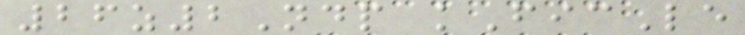26z2Ndp kFicLe
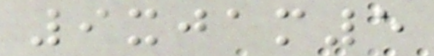9xjam5
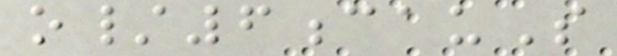o/6cauS
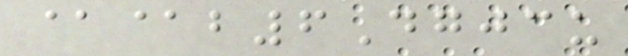@@b6Dgjcu
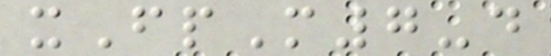xFpM7-d
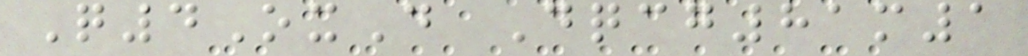Q4OxD Dqcg81m1
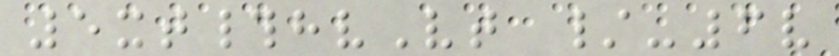5xt#hvVt /-6v
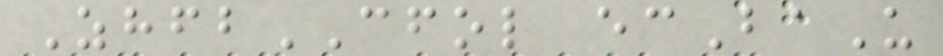ZhfbCFOL ecBaU
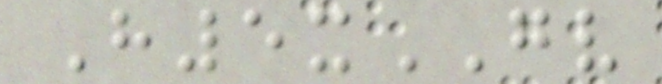H5xGV
